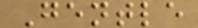Gentle
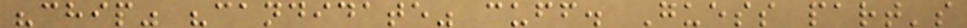"chip" "candidate" cuff. Guess part's
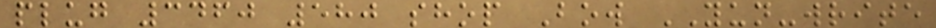plug 3460 580 shop Bow YUN-write
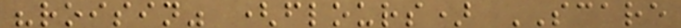"roisin" (flours) SCARE
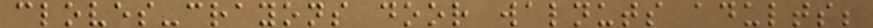cloves-crayons door walnuts adults;
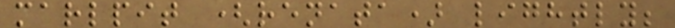marlpit (renata) lightly;
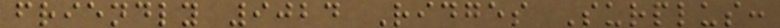friendly 9024 Ridges Surplus:
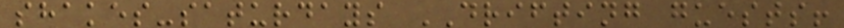shakes-saturdays DRIFTING guests!
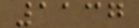1137
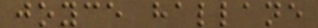joyce hallane
